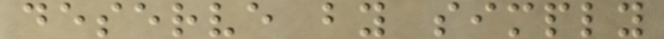deserve by simply
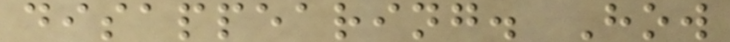disappearing. How
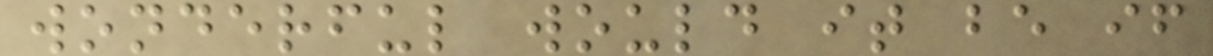wonderful would it be if
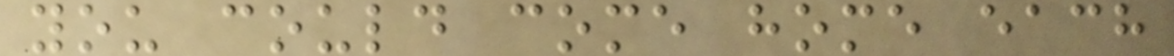you could come home each
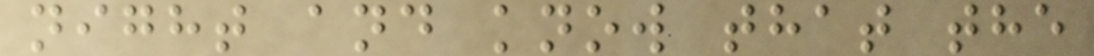night and know that the
